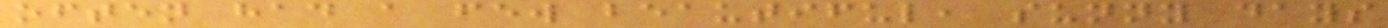often had a few beautiful, sunny days
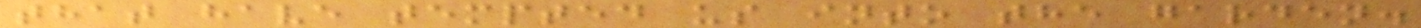that have tempted us into the garden.
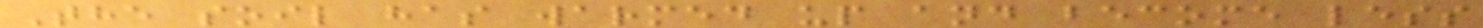The soil has warmed up and become less
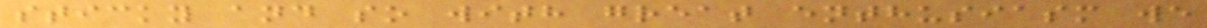sticky and so with great enthusiasm we
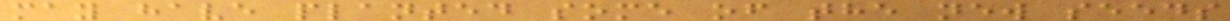may have planted some of the new seeds
